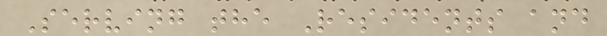Serving the Residents and
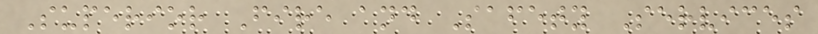Superior Fire and Safety Services
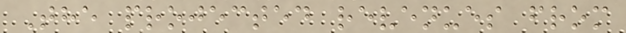The projected revenues from
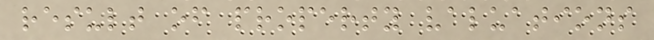result of property valuations
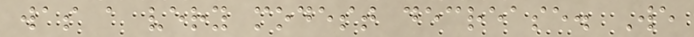was a very modest decrease. We
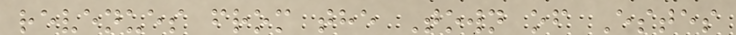revenues from the Town of Estes
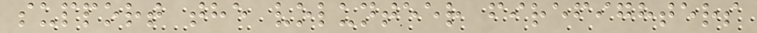support the volunteer firefighters
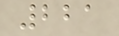221
